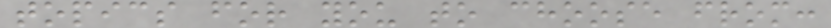topics for you to choose from:
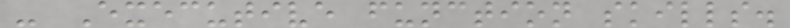- Executive function skills.
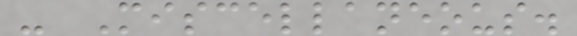- Miscellaneous.
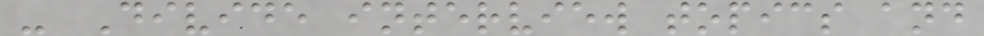- Divide interview topics and
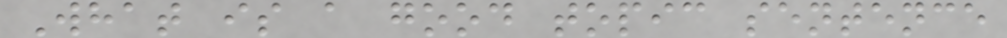What is a good topic sentence
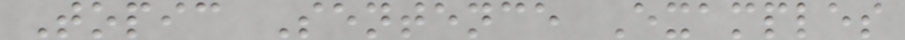Topic Sentence Examples
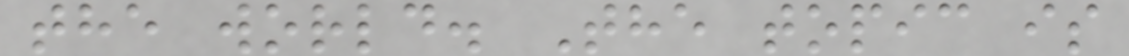the world. The topic is
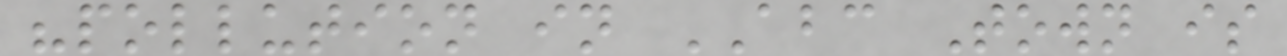"pollution in ABC Town is
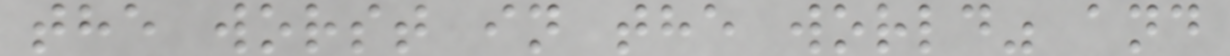the worst in the world" and
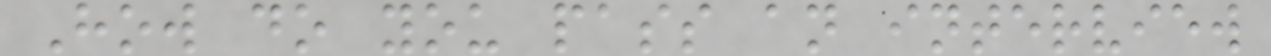How do you pass an interview
